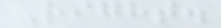Right.
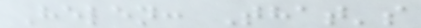Helen: That's
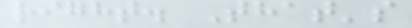right. That's
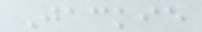Jackie
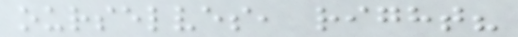ourselves, right?
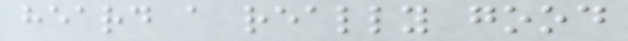heard a really good
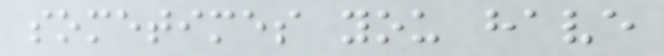sometimes you have
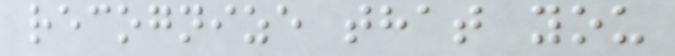recognize that you
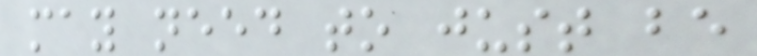may need to just be
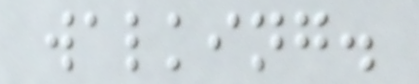walking.
